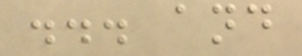... and
